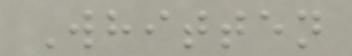Whitten
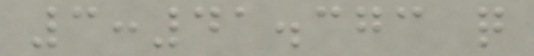3:41.373 q
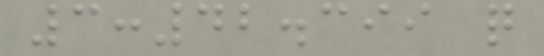3:42.399 q
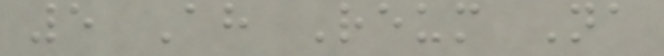5 Ah Reum Na
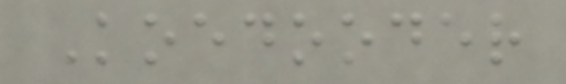Koedooder
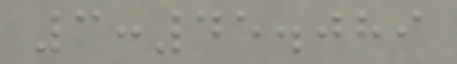3:45.089
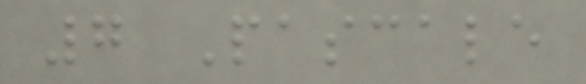7 Pascale
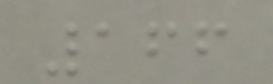166
